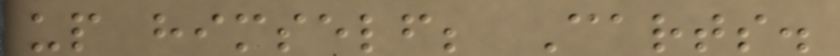up himself; Carts.
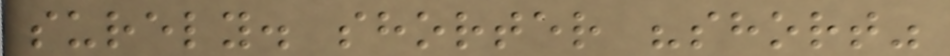surely. shorter "short"
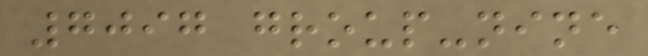7097 group-nine
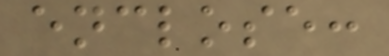enclose:
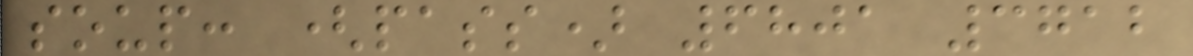soup: (pass) 6801 3712
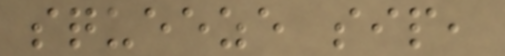squeeze sip,
